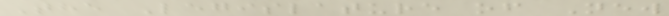The Legislature of New
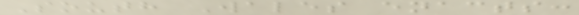South Wales enacts:
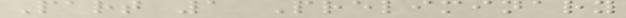Part 1 Preliminary
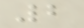2
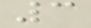3
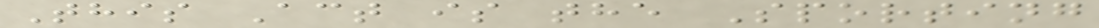This Act is the Sporting
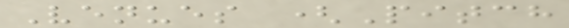Venues (Pitch
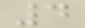4
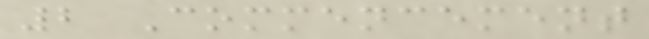2 Commencement
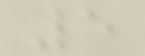5
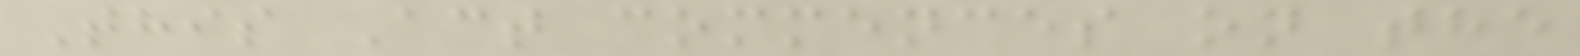This Act commences on the
